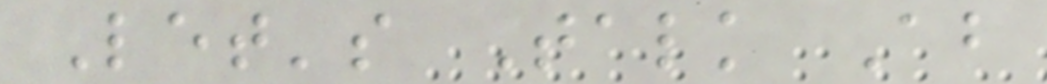Let's Talk About
